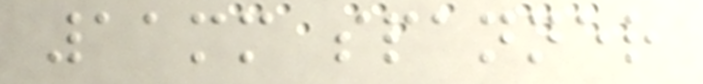11mm spanner
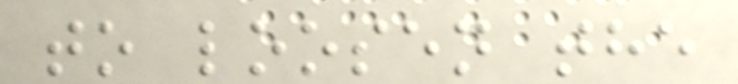to loosen the
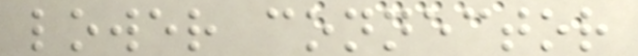lower connector
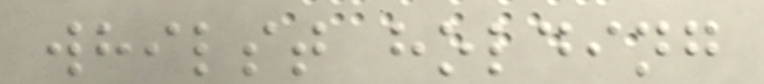whilst holding
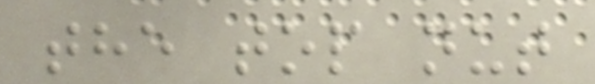the top nut
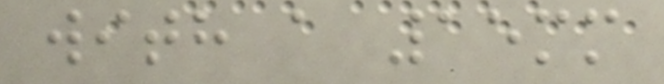with a 15mm
